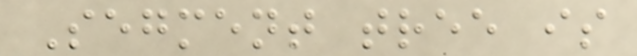Segment tree is
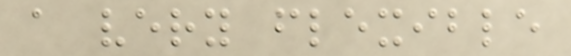a very flexible
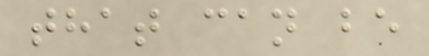that can be
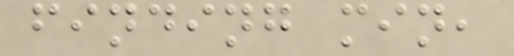finding min,
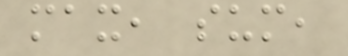max, sum,
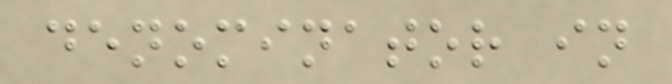denominator in
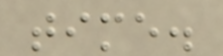time.
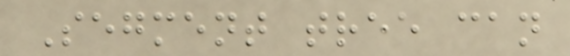Segment tree can
